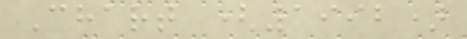Chart (1992)
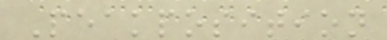Peakposition
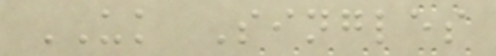UK Singles
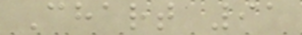Chart 91
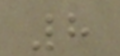8
